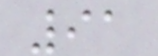91
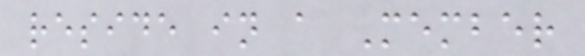reside in a Member
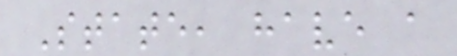State, have a
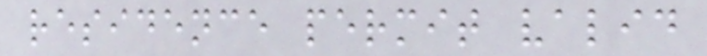residence permit valid
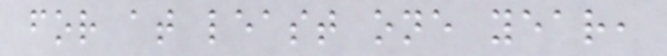for at least one year,
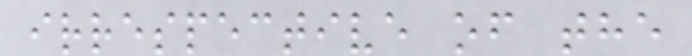irrespective of the
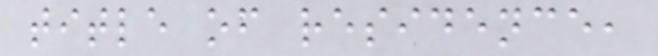title of residence,
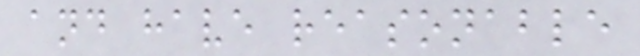and have reasonable
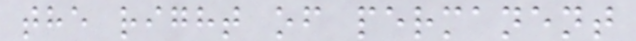the right of permanent
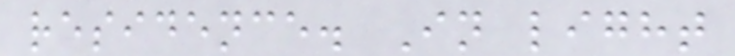residence. In light
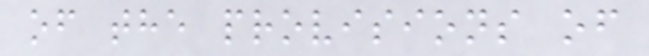of the provisions of
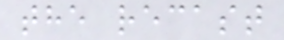the recast
